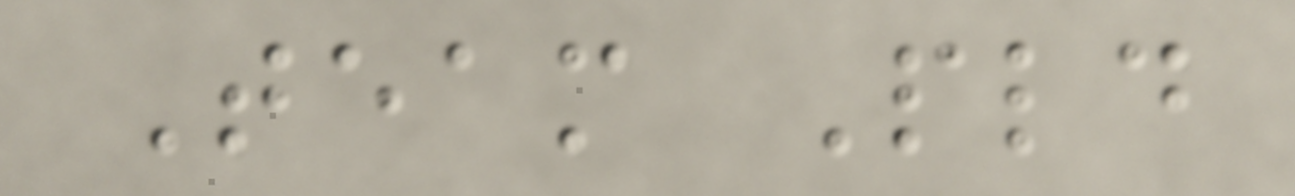Team Pld
